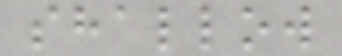shallow
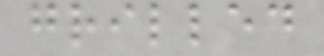grilled
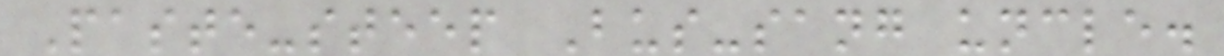Paste-steep Bus-sang uncle.
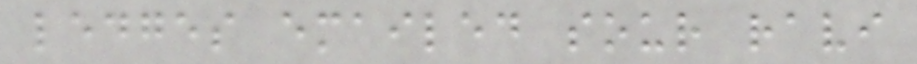ledges emailed sour ravi
